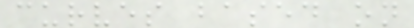curves based on
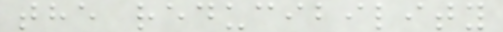the reducibility
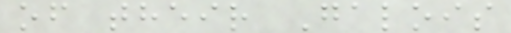of their Galois
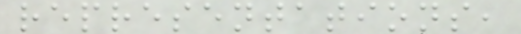representations,
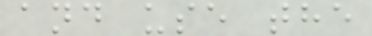and use the
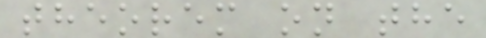theorem on the
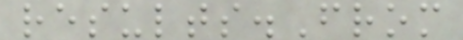results.From
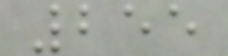255
